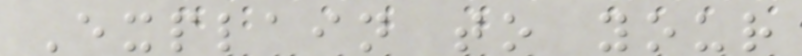Explain to your
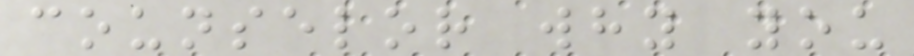counselor why you
